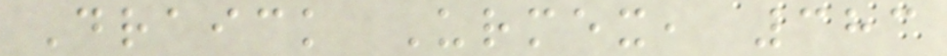Draick Urmex, 383
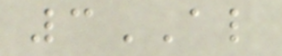3AL
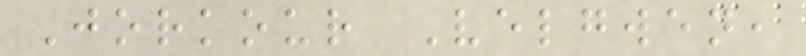Jorkour Velgwen,
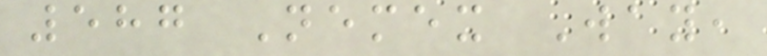587 Nemex Way,
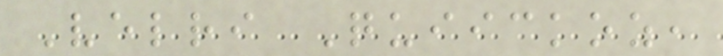Velri Quiickoz,
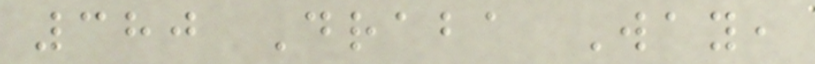380 Draba Way,
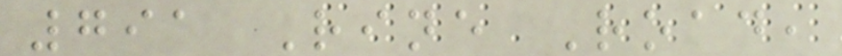791 Rine Road,
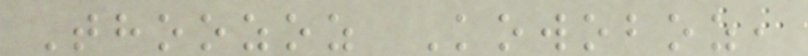Thoozoz Kowoboz,
